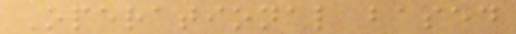Operational based
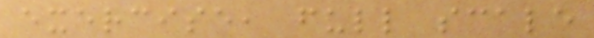exercise, full scale
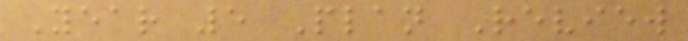Year 5 Plan Review
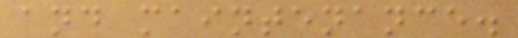and maintenance.
